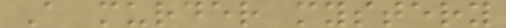A murder mystery
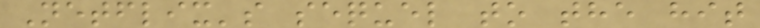Netflix's sequel to the hit
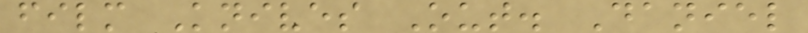film Knives Out. Daniel
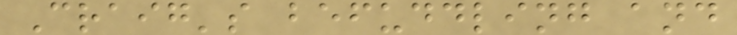Craig's befuddling and
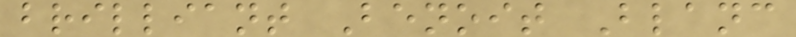brilliant Benoit Blanc
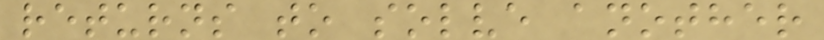returns to solve another
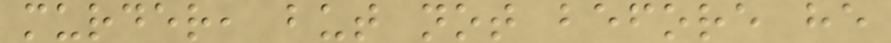murder, but not before he
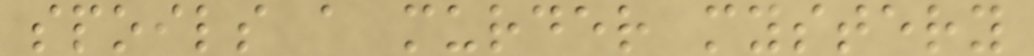spoils a murder mystery
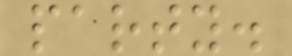party.
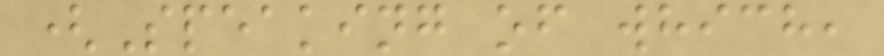(Speaking of which,
